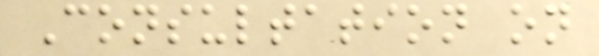Consultation on
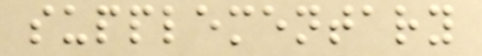supplementary
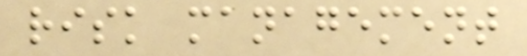risk management
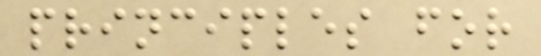principles for
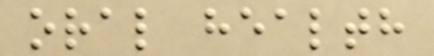oral health
